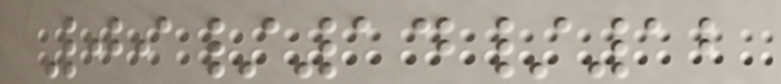09/14/12
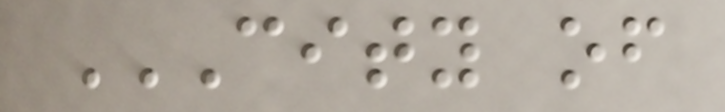CITY OF
